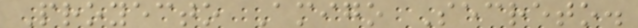Proyecto Amigo Secreto.
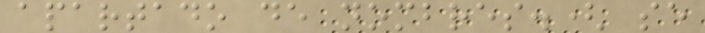apartado de nombres.( se
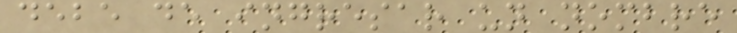debe de ingresar un nombre
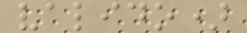valido)
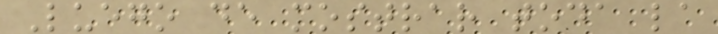Luego de mostrar toda la
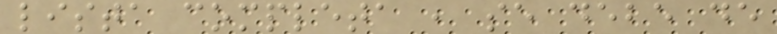lista completa , se debe de
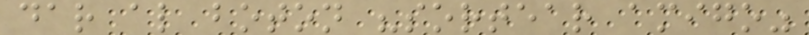dar al boton "sortear amigo"
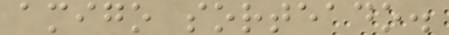amigo sorteado.
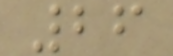26
